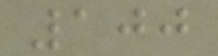100
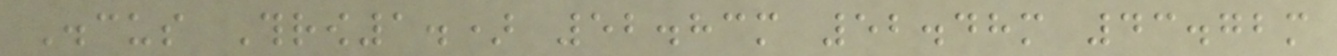Discus Throw1.) 52.83m 52.48m 43.72m
